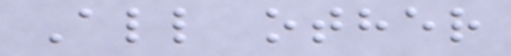All other
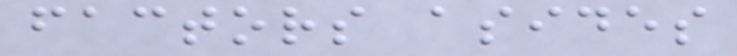factors asides
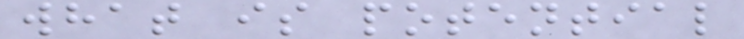what is potential
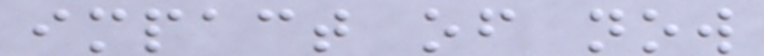impact of now
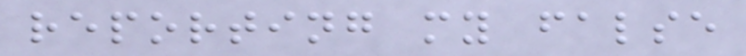reporting my false
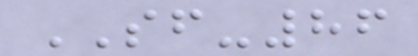SF-86
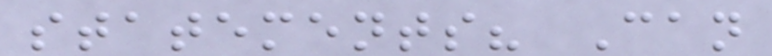statements? Can
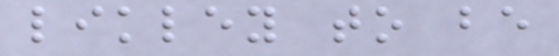likley to be
